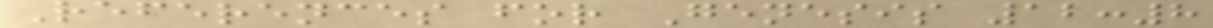References for Genesis 12:8
